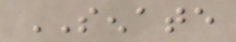SENATE
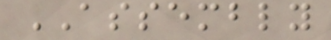ASSEMBLY
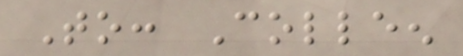To: Colleen
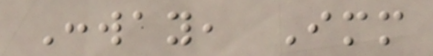Conway, Immediate
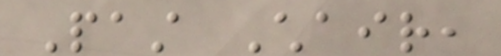Past Chair,
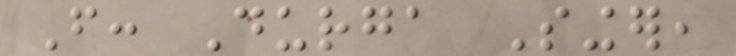From: Durga Singer,
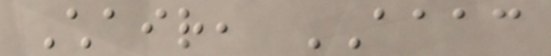Chair, AAAC
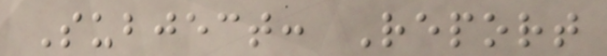Subject: Report
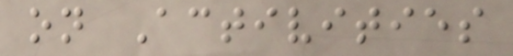on Activities
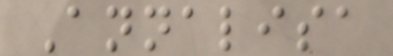Annalisa
